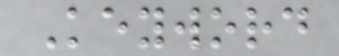Keyword
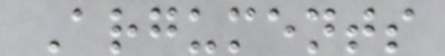Arguments
